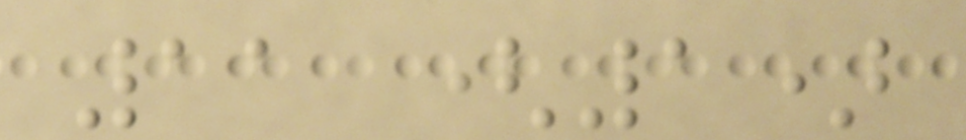11 (1)
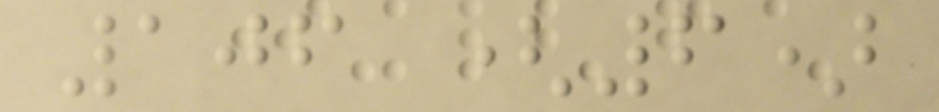106 (6)
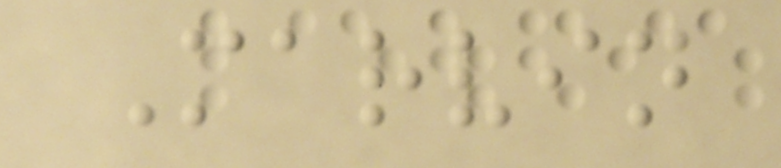Marvin
